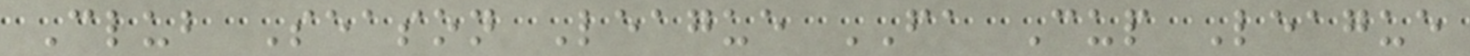Club Season League FA Cup League
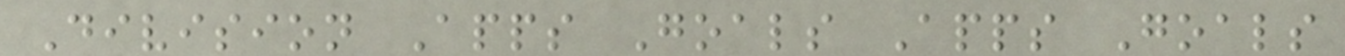Division Apps Goals Apps Goals
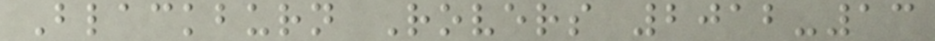Blackburn Rovers 2012-13
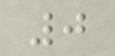0
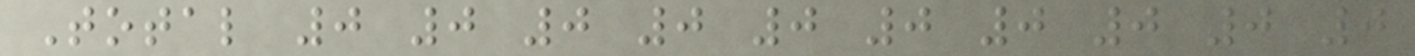Total 0 0 0 0 0 0 0 0 0 0
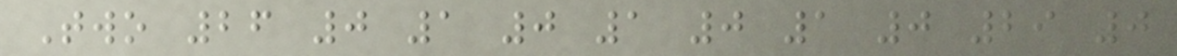Two 26 0 1 0 1 0 1 0 29 0
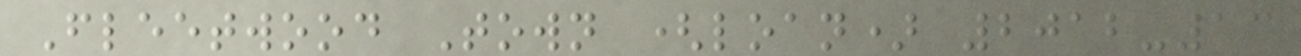Fleetwood Town (loan) 2012-13
